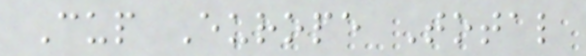Cup Europe Total
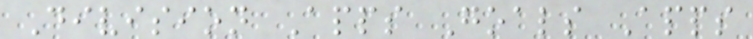Division Apps Goals Apps
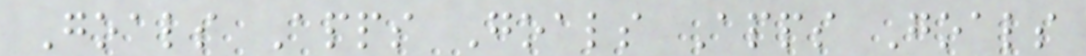Goals Apps Goals Apps Goals
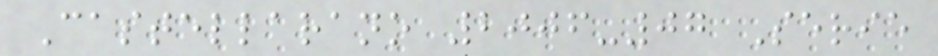Castellarano 2006-07 Serie
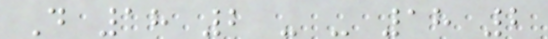D 18 2 - - 18 2
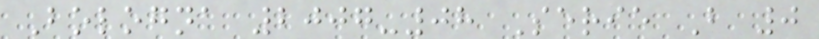Bologna 2007-08 Serie B 0
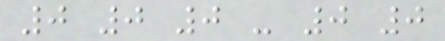0 0 0 - 0 0
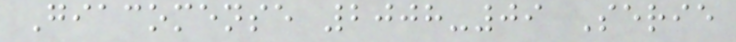Giacomense 2008-09 Serie
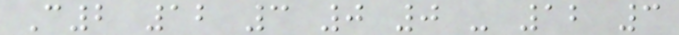C2 12 3 0 0 - 12 3
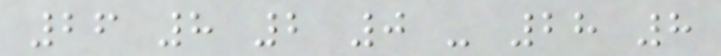26 8 2 0 - 28 8
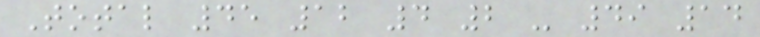Total 45 12 4 2 - 49 14
